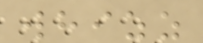whizz
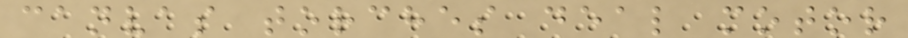canvas torches deal motor
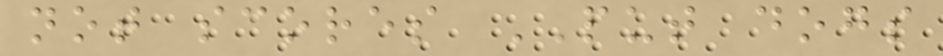not scores PUT dogs
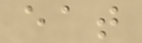eat
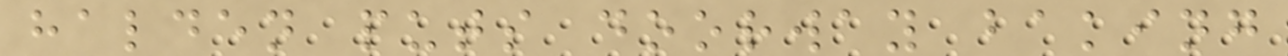halden puts doorway baking
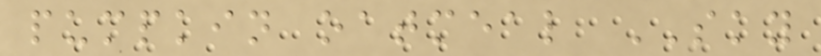pumpkin oatmeal SKY
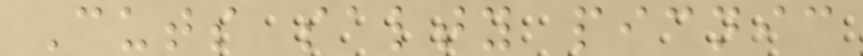Cuts salty picnic
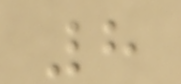8
